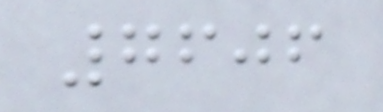7606
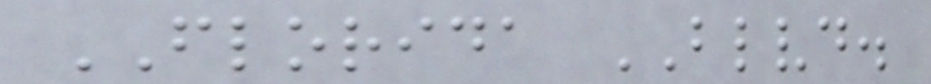FLORIDA BLVD.
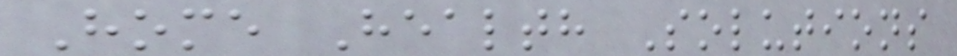Home Health Solutions
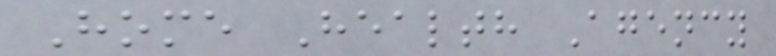Home Health Agency
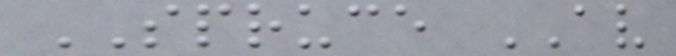SPRUCE AV
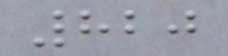820
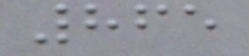865
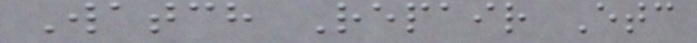Watch Repair Etc
